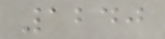1240
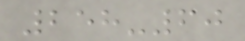258-60
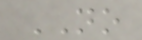NO
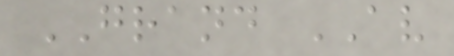GRAND AV
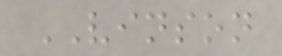VINSON
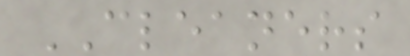CLEANERS
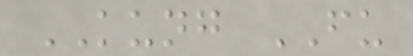KUNG FU
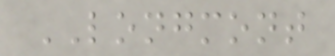LONGMONT
